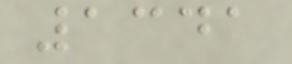1341
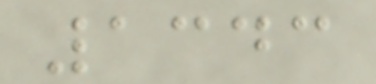1343
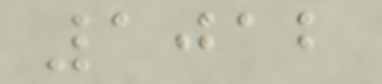1012
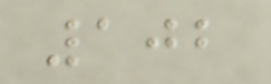102
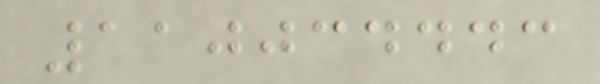110034443
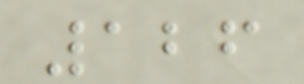126
